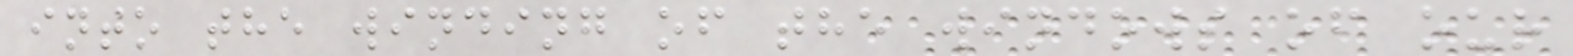into the winding of the windows of our
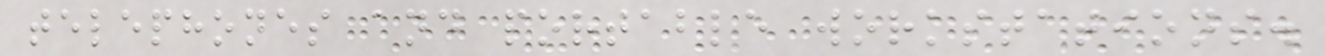telephones and portable workstations.
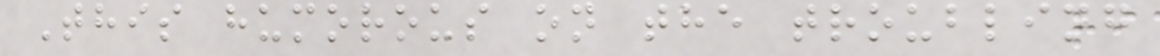This humorous on the troubling
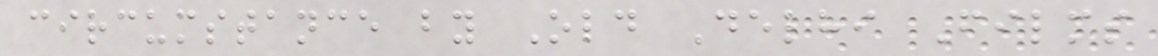circumstance by Old Delhi Films
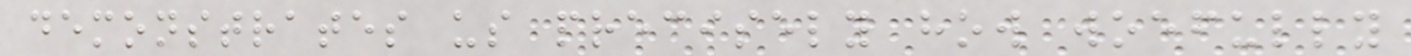demonstrates us precisely how woefully
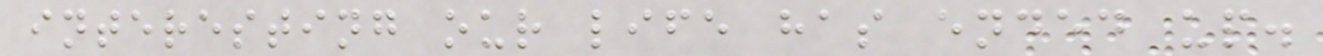interesting our life has ended up.
